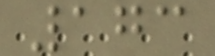173
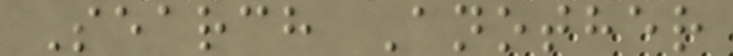Search Another
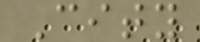City
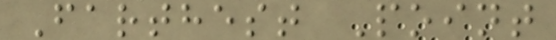Farthest Point
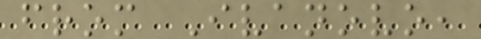from Ivanovo,
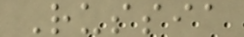Russia
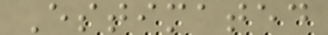Estimated
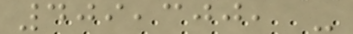409,300, -
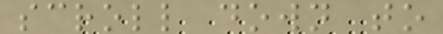scroll down to
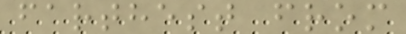farthest from
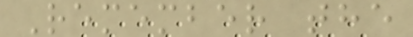Remember the
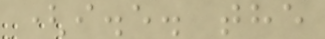(i.e. the
